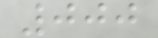000
